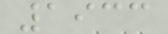1933
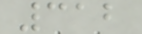312
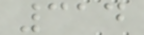314
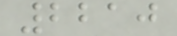2210
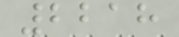2218
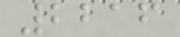2216
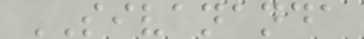SIVANANDA
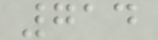714
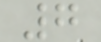7
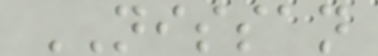NISSAN
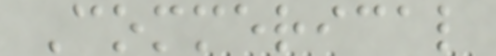Commerical
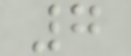7
